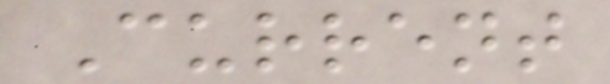Current
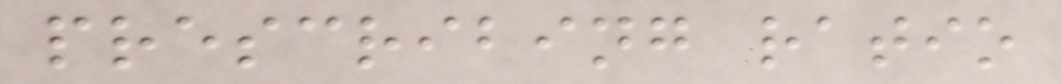prescribing ratio
